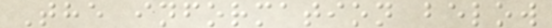The information below
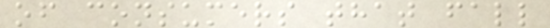of consumers that fall
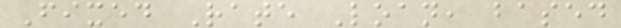Fixed Rate Loan, based
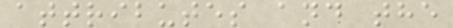attributes and the
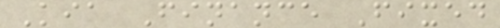Kia Finance Fixed
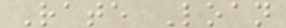Rate Loan
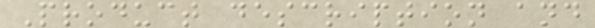Product description and
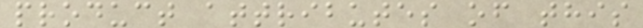product attributes of this
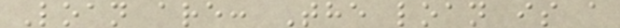Loan are: The loan is a
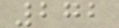272
